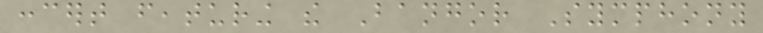concert featuring the Bangor Symphony
